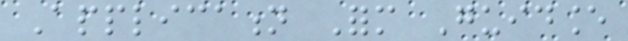Application Form Guidance
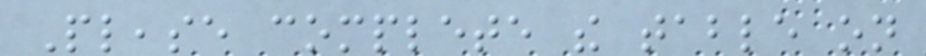Please complete the table on
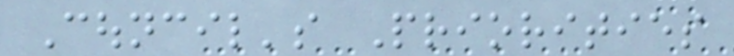Council's Priorities
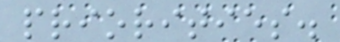priorities.
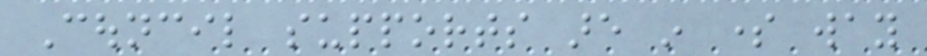Council supports are in some way
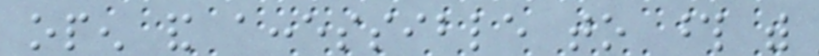open and accessible to those with
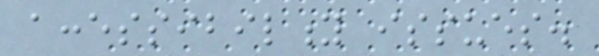accessibility issues.
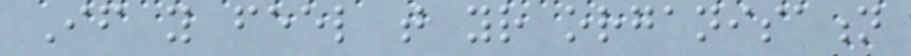If you feel that your organisation
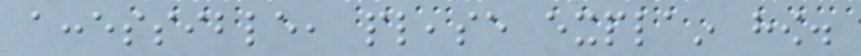accessible, please explain how.
